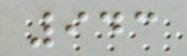943
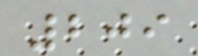209
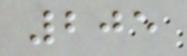205
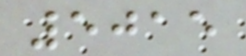5015
